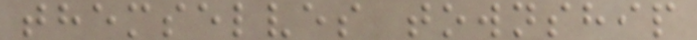themselves township
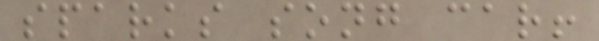sparks song car!
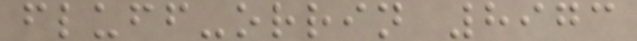fluff-orrin 8973
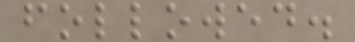followed.
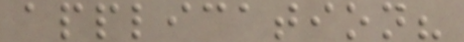application?
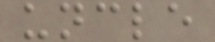uncle
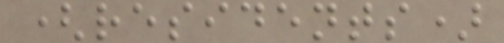(residents)
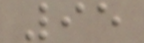95
